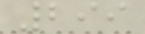299
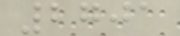2701
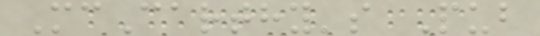McCarthy's Pub
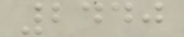2440
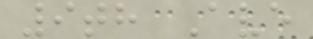9th Ave
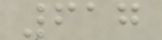617
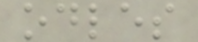odles
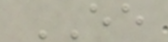EE
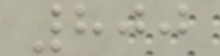800
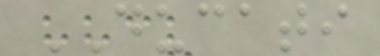DUCATI
